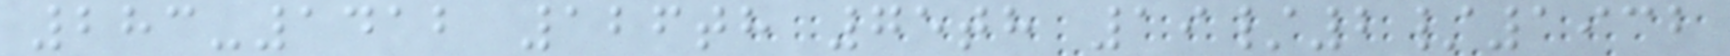283-1412 126th 75th 19/2/1932
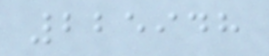225948
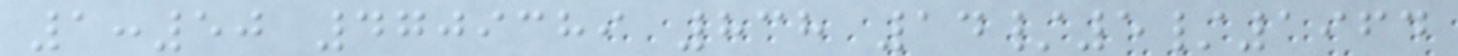1:50 4709389 838 14/5/1964
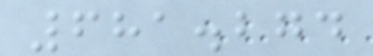681.274
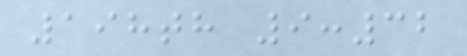198th 9:32
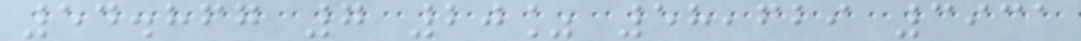54.867 7 20% 58,629 3931
